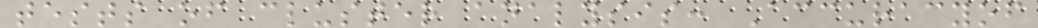tests of cluster analysis: Accuracyof
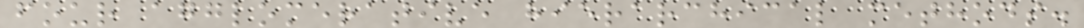four agglomerative hierarchical methods.
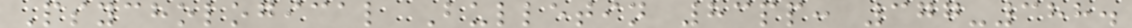Psychological Bulletin 83pp: 377-388.
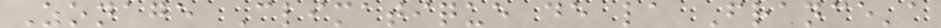Zonage Climatique de la France'a
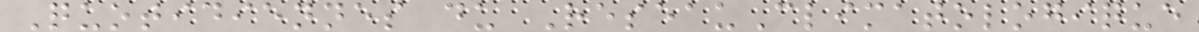Quotidiennes du ReseauClimatologique
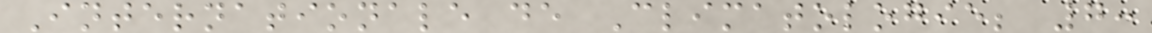Internationale de Climatologie; 7:
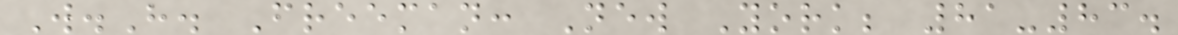W.H. Freeman: New York; 81-83.
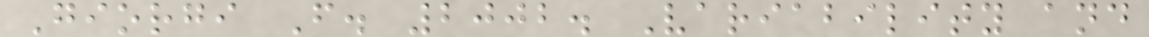Giorgi F. 2002. Variability and
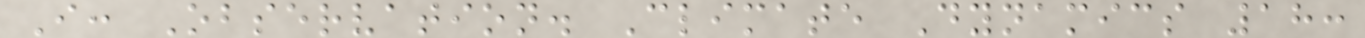I: Observation. Climate Dynamics 18:
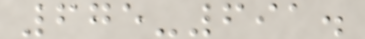675-691.
